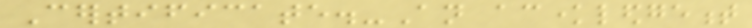Certificate.-An acknowledgement
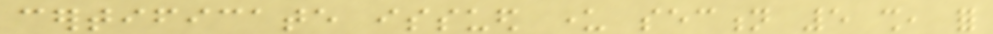certificate issued under section 5 shall, for
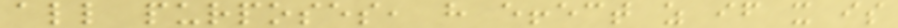all purposes, have effect as if it is
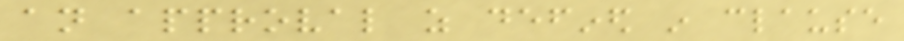an approval as defined in clause
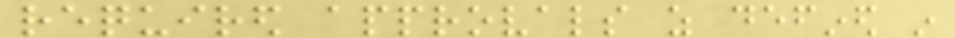required approvals as defined in
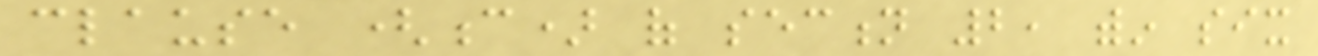clause (c) of section 2, within six
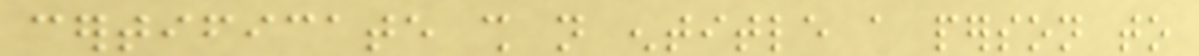certificate shall not entitle a person to
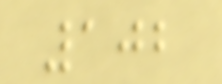102
